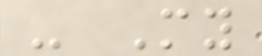- My
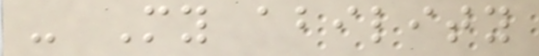- My ability
